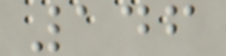146
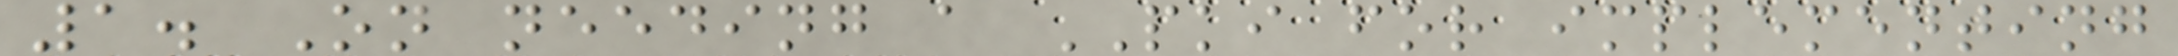1. On needing a PKI for implementing
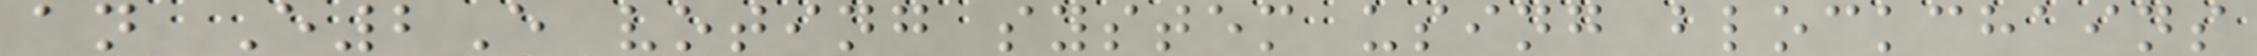an E2E voting system using blockchains
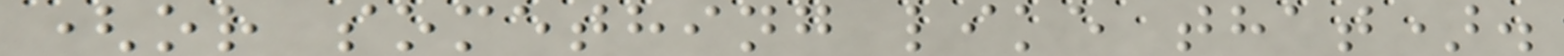(or something like that).
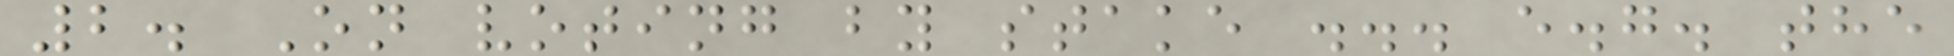2. On voting by stake ... e.g. the
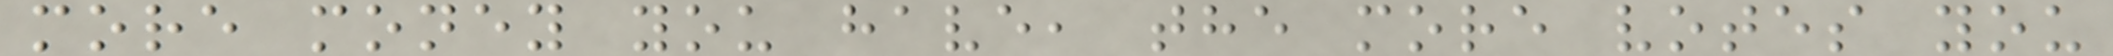more money you have, the more votes you
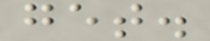get.
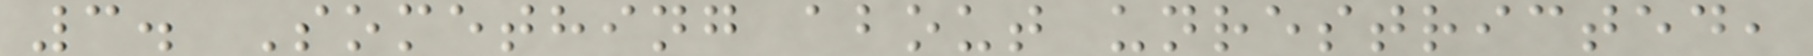3. Something about unrestricted,
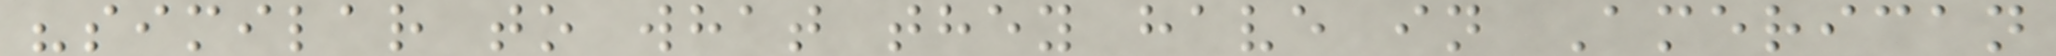"similar to what they have in American
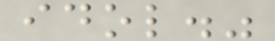idol."
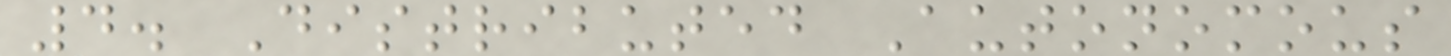4. Distributed Autonomous
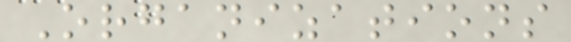Organizations
